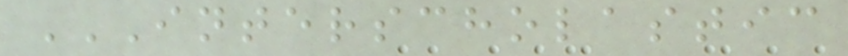INTERSCHOLASTIC
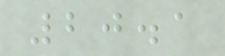20.1
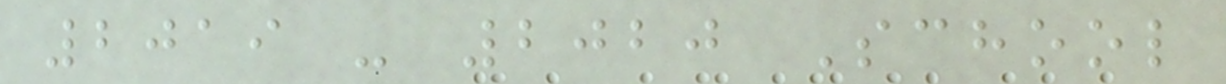2019 - 2020 School
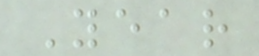Year
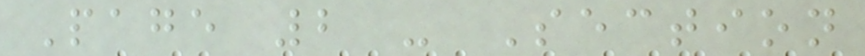Page 2 - Section
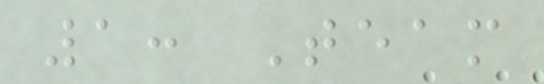1: Team
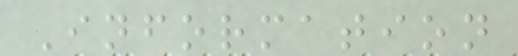Information
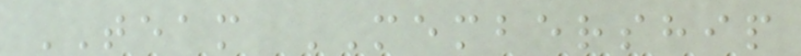TEAM MEMBERSHIP
